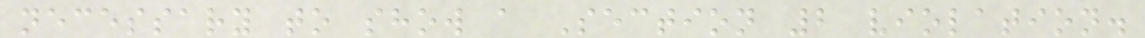necessary to show a Section 2 violation.
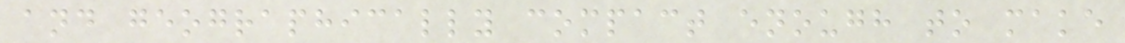and geographically compact enough to make
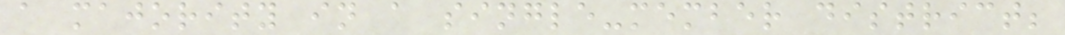a majority in a single-member district;
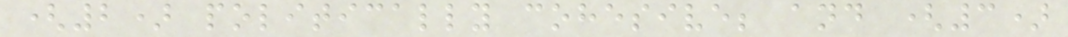(2) politically cohesive; and (3)
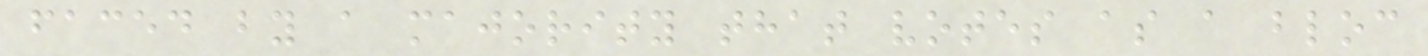faced by a majority that votes as a bloc
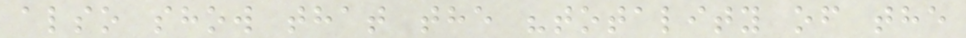also show that the "totality of the
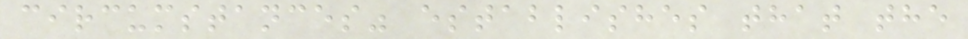circumstances" establishes that the
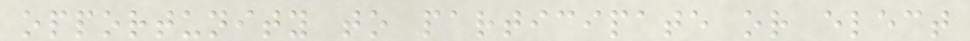opportunity to participate or elect
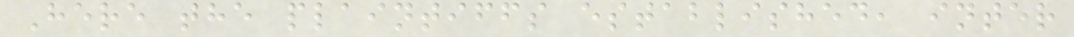Here the plaintiffs established, inter
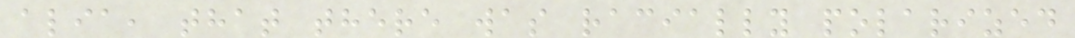alia, that there was racially polarized
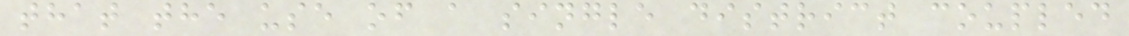that the use of a single district coupled
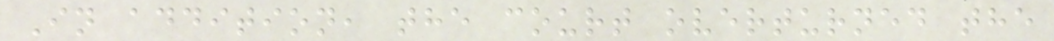In addition, the court overturned the
